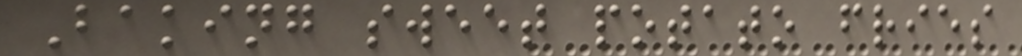Baking sweet potato fries
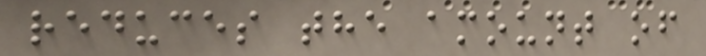reduces the amount of
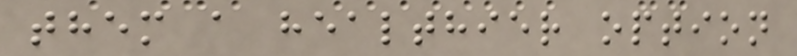them a healthier option
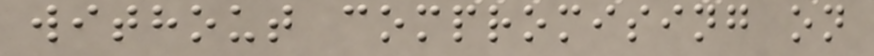without compromising on
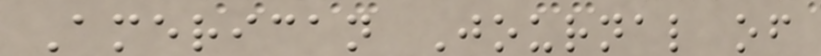American Journal of
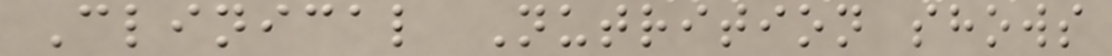Clinical Nutrition shows
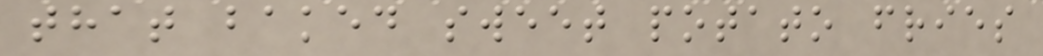that baked sweet potato fries
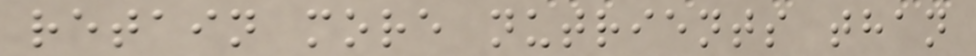retain more nutrients than
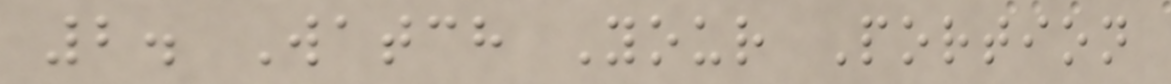2. Watch Your Portion
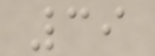39
